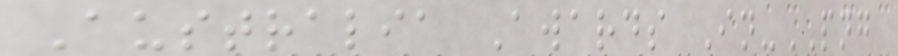Australia Awards In-PNG
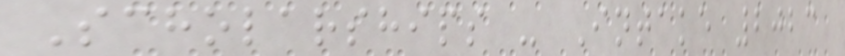Scholarships - Intake 2023
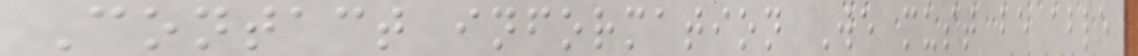Contact information We must be able
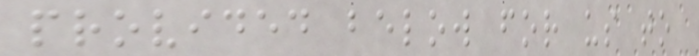provided below for us to
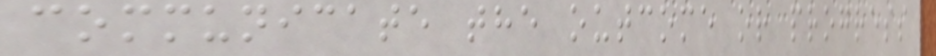communicate the outcome or progress
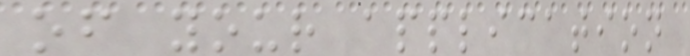of your application
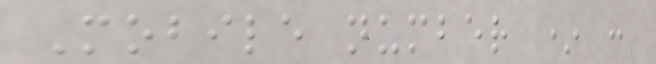Mobile number * :
